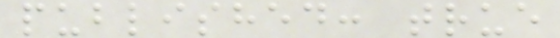published: true
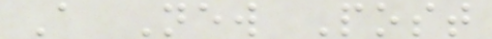A New Post
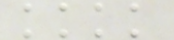kkkk
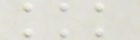kkk
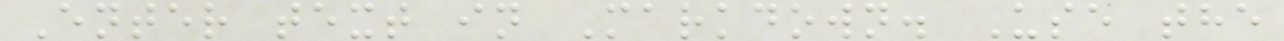Enter text in Markdown. Use the
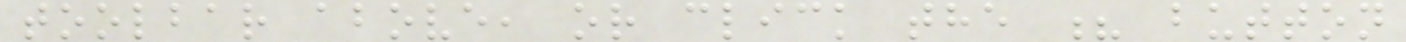toolbar above, or click the ? button
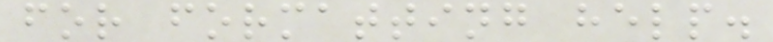for formatting help.
